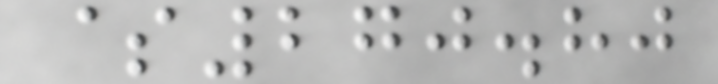$270.80
